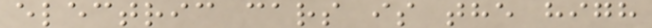electric cars is the high
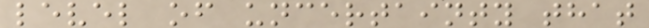level of uncertainty that
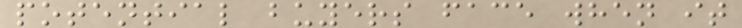potential buyers face when it
